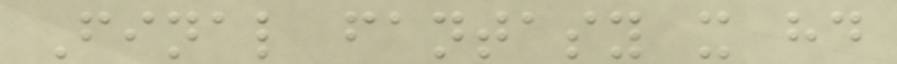Final fantasy x hd
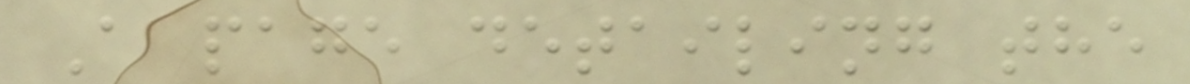A page detailing the
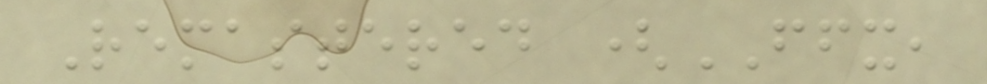Remastered (FFX,
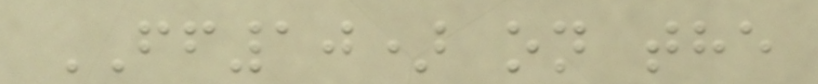FF10) on the
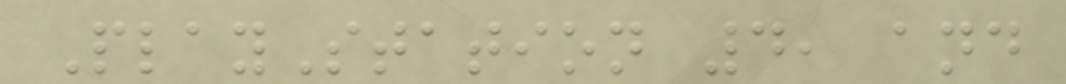PlayStation 4, and
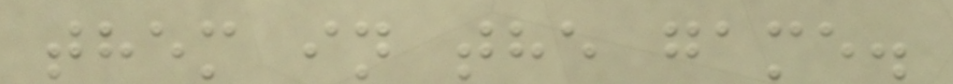them in the game.
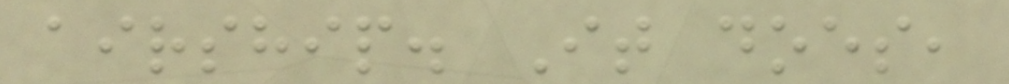airship. It does,
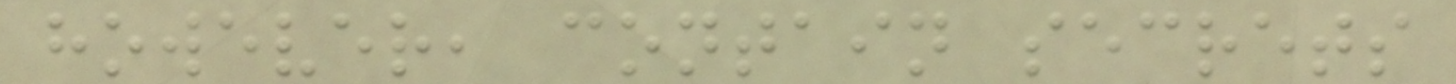however, contain secrets
